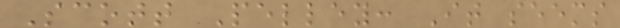Scott Pelley: It seems
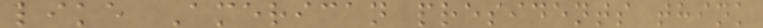like American presidents think
